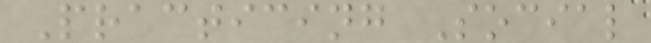Practicing Social
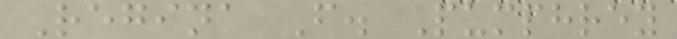Regina F. Pumphrey
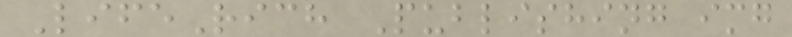LifeRich Publishing img
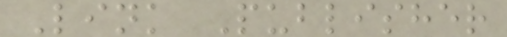Link Publisher
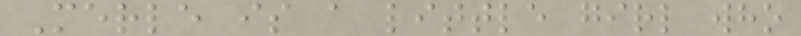Merle is a little girl who
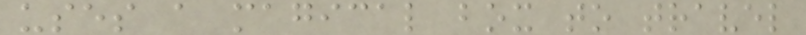uses a magical box to travel
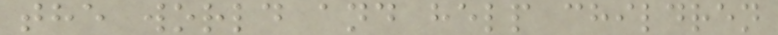the world and help children
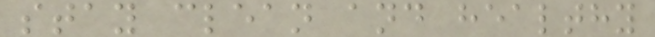stay clean and healthy
